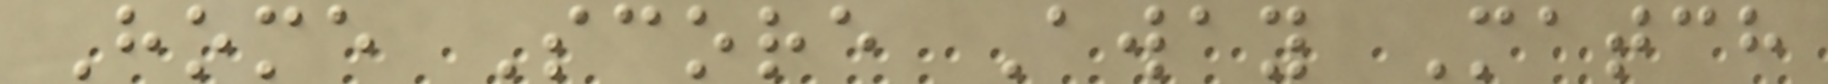Home Score Away Match
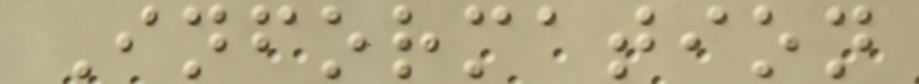Information
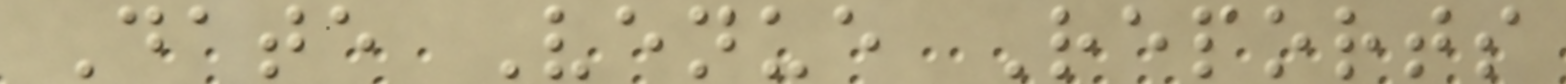Date Venue Reports
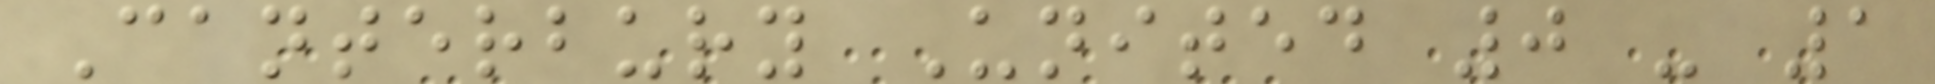Canterbury United 0 - 1
